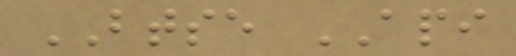BTSE API
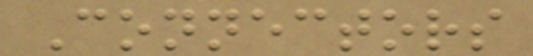Connectors
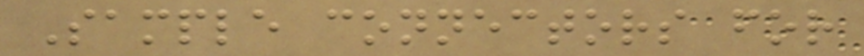Sample connectors for
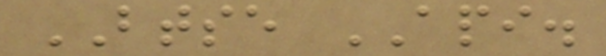BTSE API.
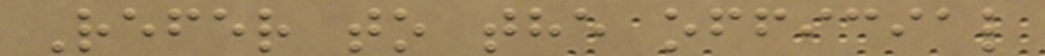Refer to the official
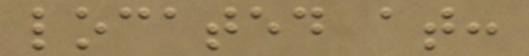located at:
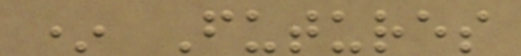* Futures
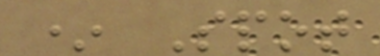* Spot
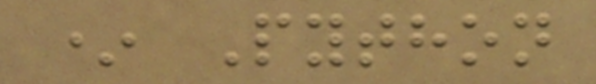* Python
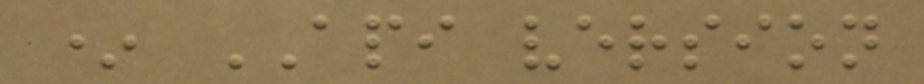* API version
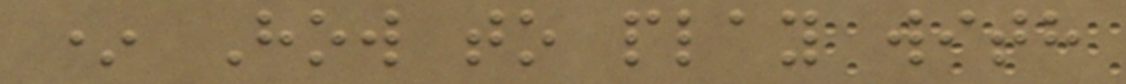* How to play with
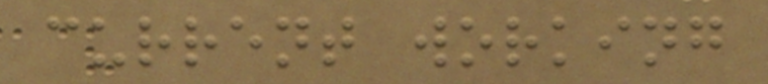current working
